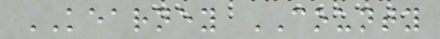KEARNEY COUNTY
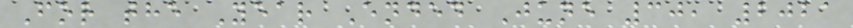For the Year Ended June 30, 2021
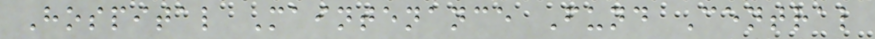Hospital Maintenance Fund Central
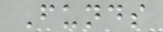Funds
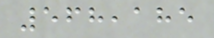568,185
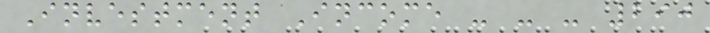Investment Income - - - 290
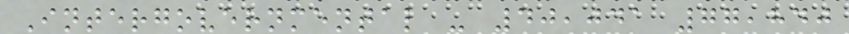Intergovernmental - 40,041 77,840
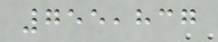755,837
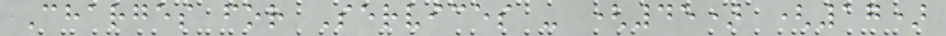Charges for Services - (45) (17)
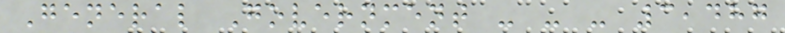General Government - - - 3,487
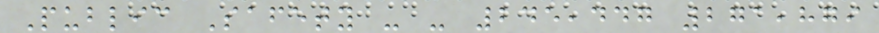Public Safety - - 245,447 271,879
